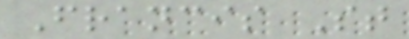Francis St
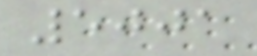5001
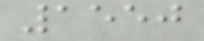1550
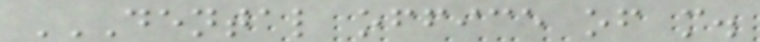DENTAL OFFICE OF M.
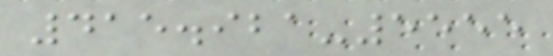415.921-5555
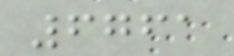6761
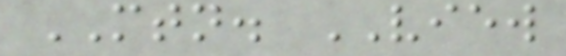MTN. VIEW
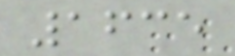1635
